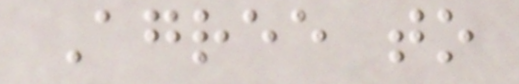Agree to
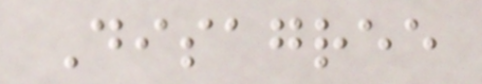Disagree
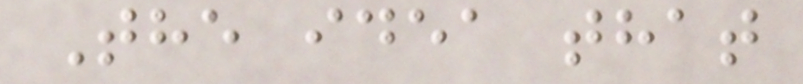The idea that
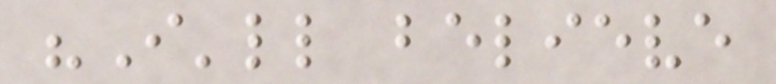"I'll believe
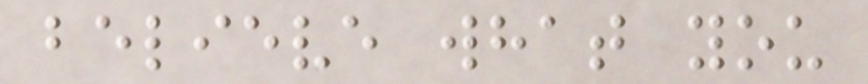believe what you
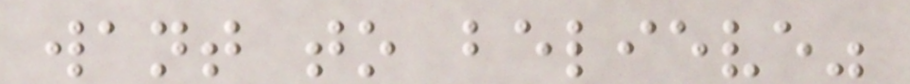want to believe"
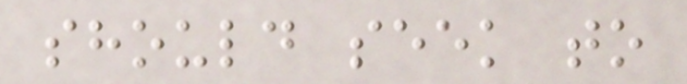should seek to
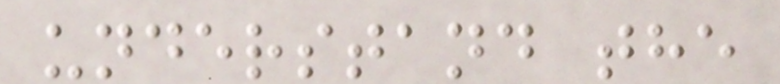understand the
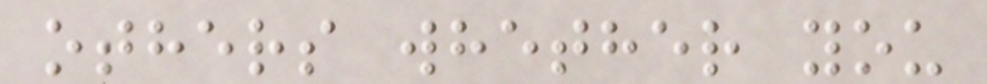others whether you
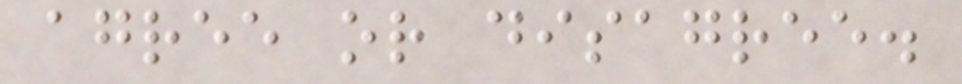agree or disagree.
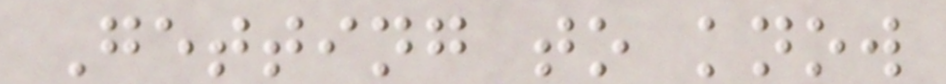Getting to know
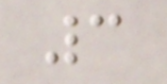3
